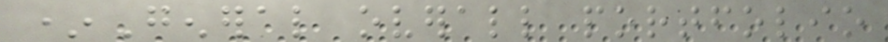*General overall portfolio
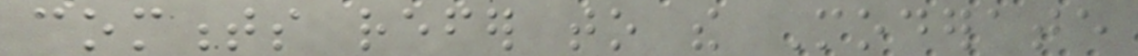comments refer to the Moderate
